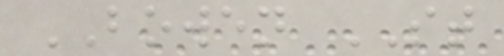BOWEN ST
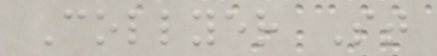Collyer St
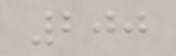200
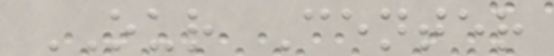OUR Center
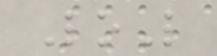LoL
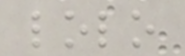lolo
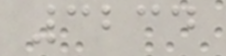3234
